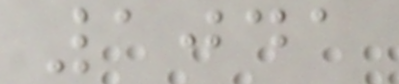1041
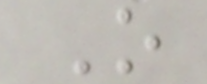O
